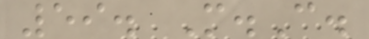59. M.C.
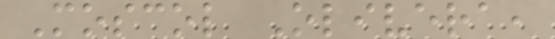Moscol Olivera,
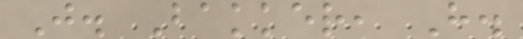J. Bakker, H.
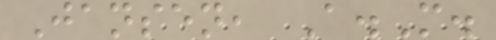Jansen, A.M.
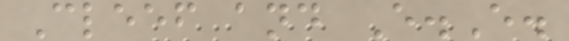Cleef and E.E.
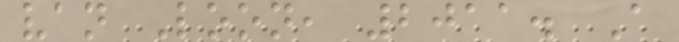van Loon, 2011. A
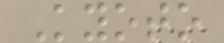Kyoto
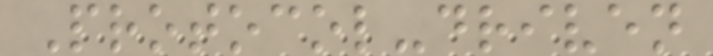Protocol-driven
